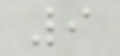9
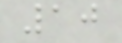10
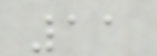11
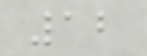12
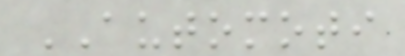AUTOMOTI
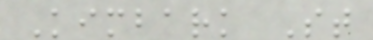Kimbark St
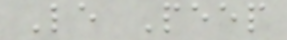Le Peep
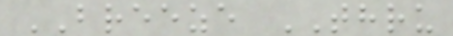BREEZE THRU
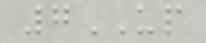7UP
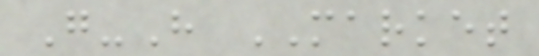G-H MARKET
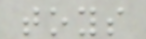toys
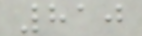810
